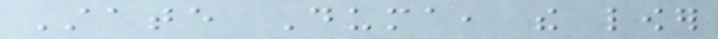State Duma, the lower
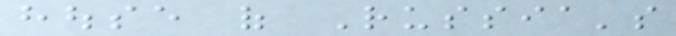house of Russia's
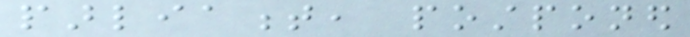parliament, postponed
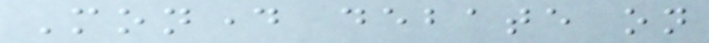Monday debate on
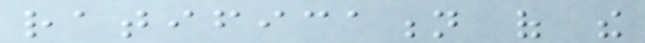ratification of the
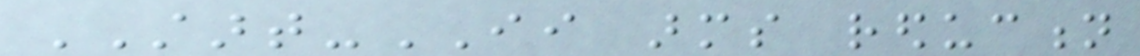START-II arms reduction
